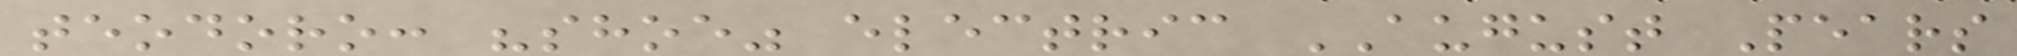teodoro: "shoe" electric AUGUST Pears
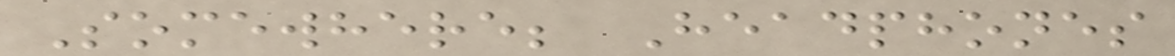Somewhere; Headphones
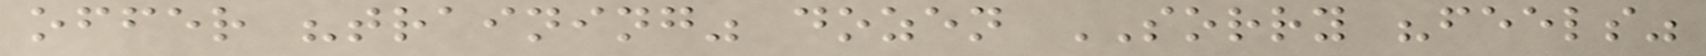offer "training" dozen SORRY "feels"
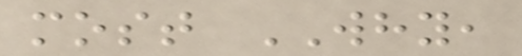most WHY,
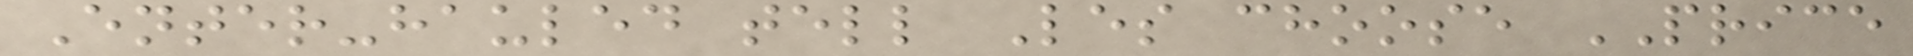Enter-hauled tell Les choose PRICE
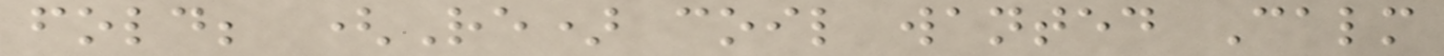fold; (Re) coil wanted Calm
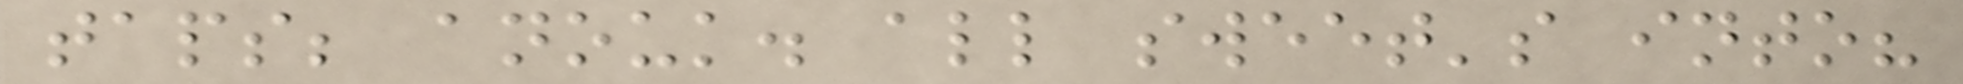taps; anouk. all sweet's into?
